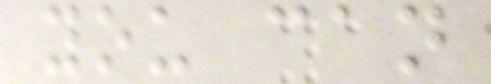you can
